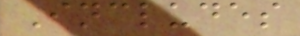Includes
